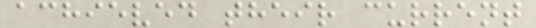achieved their current
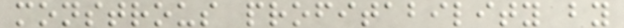monstrous profitability by
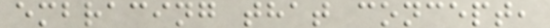embracing that concept,
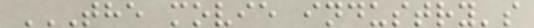THE MOVIE INDUSTRY'S
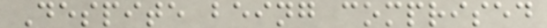Despite being comprised
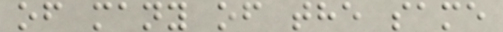of many of the same
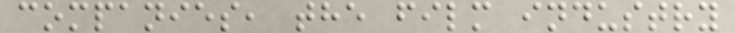companies, the film industry
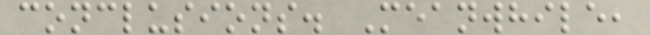conclusions. Meanwhile,
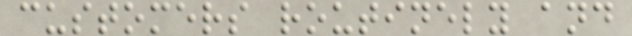customers routinely and
